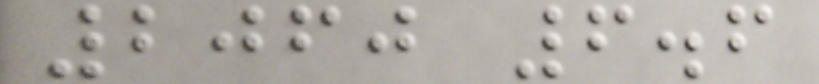2060 6.6
